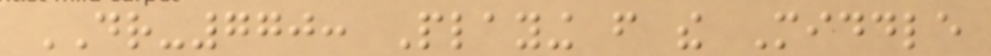DR-770: Playing from the Middle
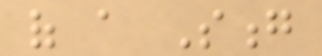of a Song
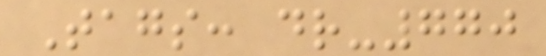Tags: dr-770
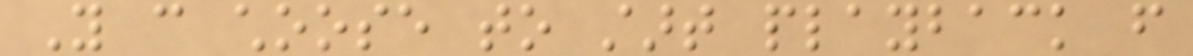You can choose to start playback from
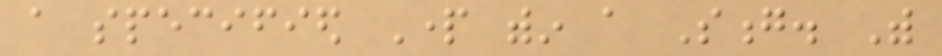a specified Part within a Song. With
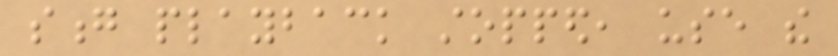song playback stopped, use the
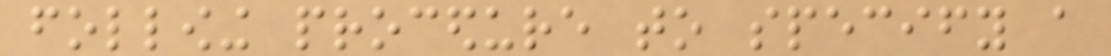following procedure to specify a
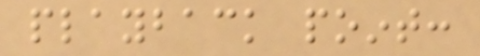playback point:
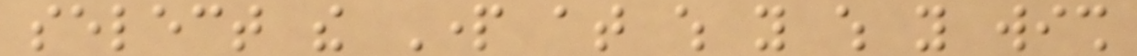select the Part at which you which you wish
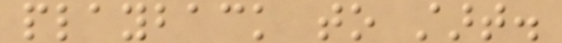playback to start.
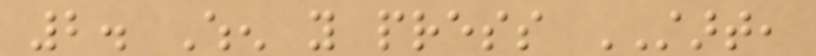2. When you press START,
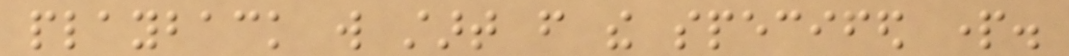playback will start from the specifed part.
